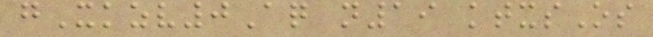gXkzv0Aq n19 ktxsOs
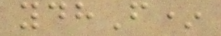ydhF*
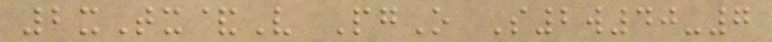2xTx&V PgO S2w40-7
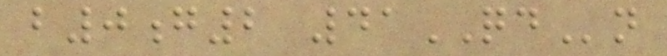b0g2 41QDn
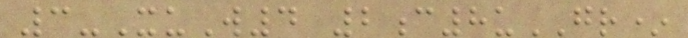3-XuW4 2c8uGR*
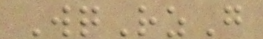WqRzG
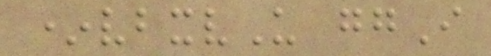*vbxvU ggI
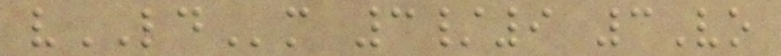vLDm 3/9 3Vo
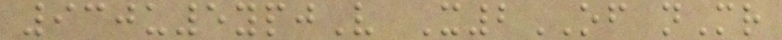930u5ypjV X2OF nMr
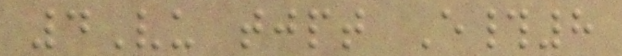4Vu tjpt E#8
